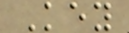Key
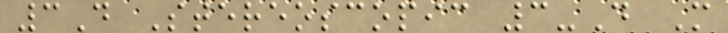3D Stereoscopic 3-D M
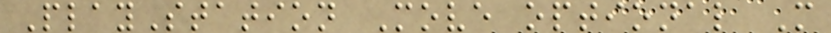PlayStation Move optional M
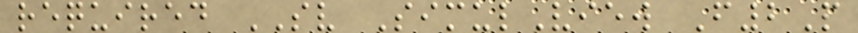required SV SimulView F2P
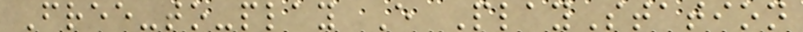Free-to-play E PlayStation
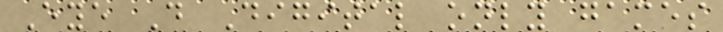Eye D Digital only games
